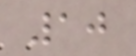10
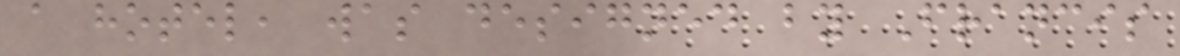a hotel, was designed by Francis
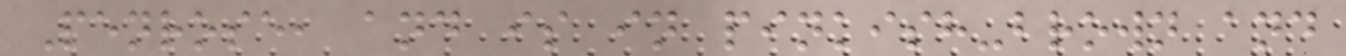Penrose, and is in pinkish-brown and
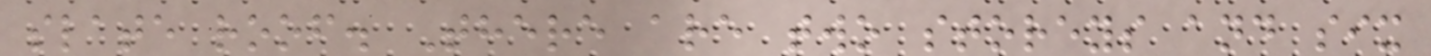slate roof. There are two storeys and six
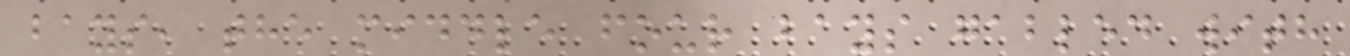bays, the middle four bays gabled with
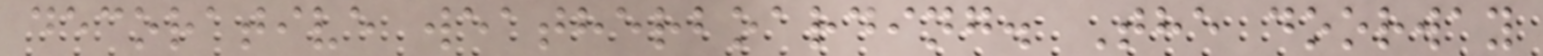decorative weatherboarding. The doorway
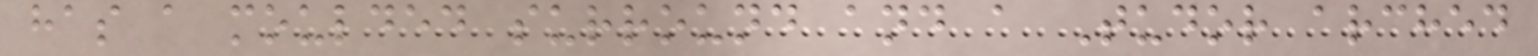has a moulded surround and a Tudor arched
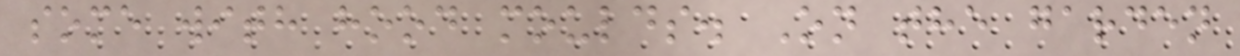some with hood moulds. On the garden
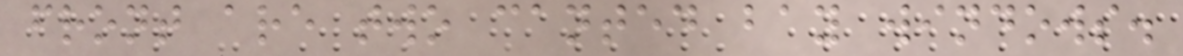front are two canted bay windows.
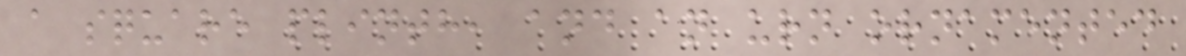a square plinth, and an urn ornamented
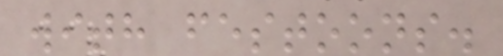with festoons.
